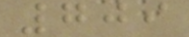709
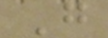G
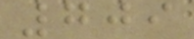709
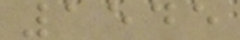1545
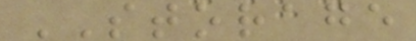STORAGE
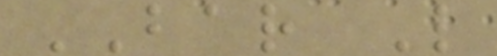BAR L
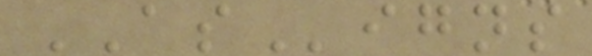ASigns
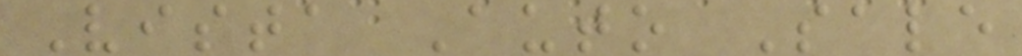Vista Auto Sale
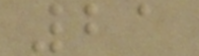21
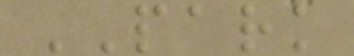PARK
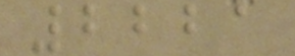2221
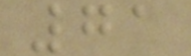71
